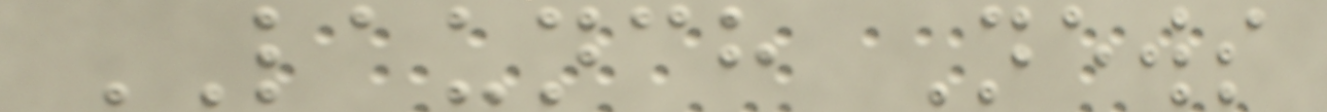LAUNCH News
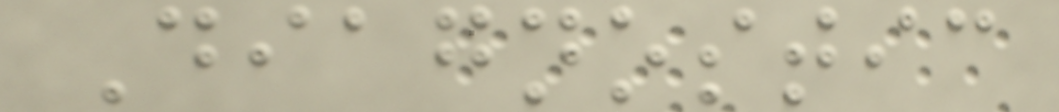Diagnostic
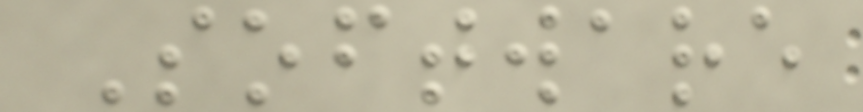Software
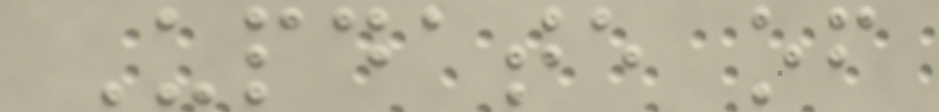Update of
